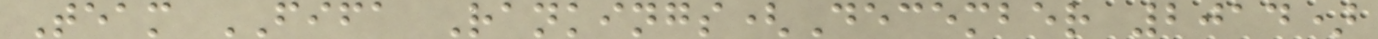Team FIFA Rankings(December 2014)
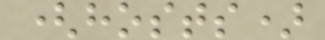(hosts)
